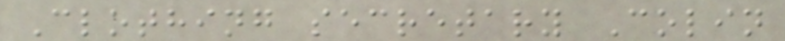Clothing secretary Colin
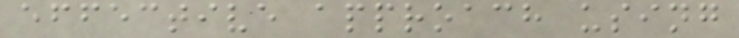effective approach using
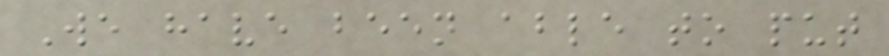We have been able to put
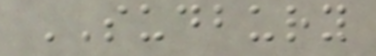SUDBURY
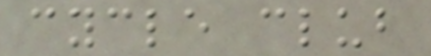cycle club
